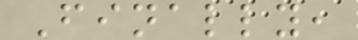Finally,
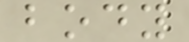body
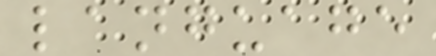language
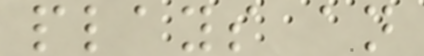plays an
